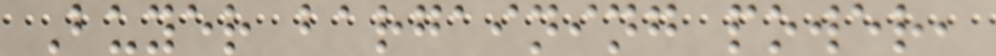Buyer bargaining power,
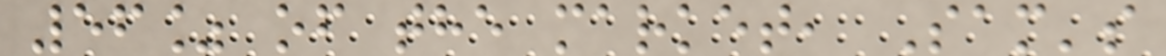56% of the market, Sam's
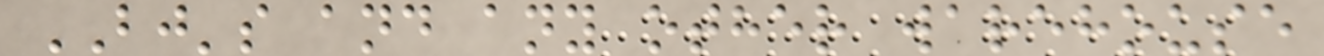BJ's and any other warehouse
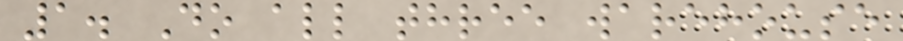1. Do all three warehouse
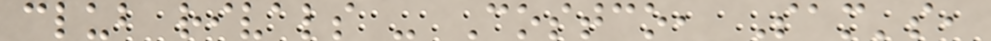club rivals - Costco, Sam's,
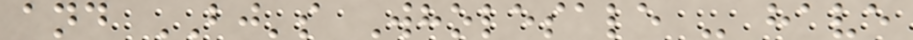and BJ's Wholesale - have
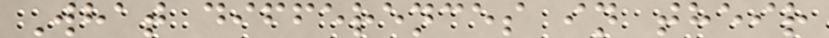What differences in their
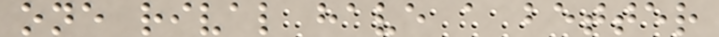one rival have a better
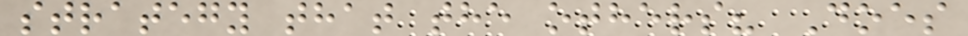strategy that the others? Does
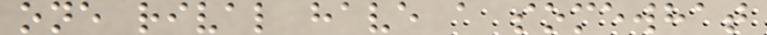one rival have a somewhat
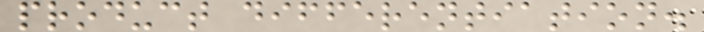product differentiation.
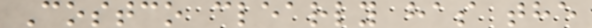Costco clearly has the
